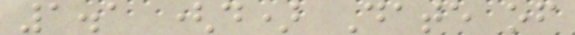1.1 (d) Date of
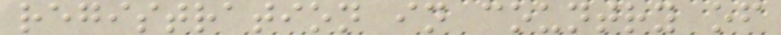registration in country of
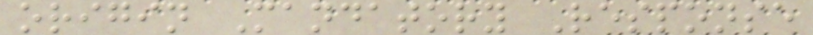origin Mandatory Response
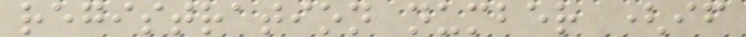registration number (if
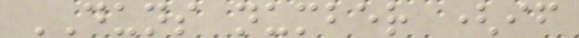DUNS number (if
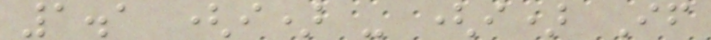1.1 (i) - (i) If
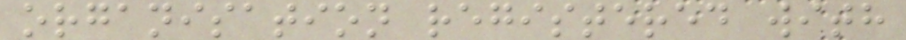organisation registered with
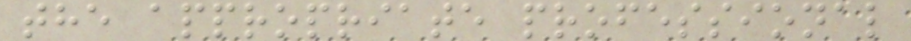the appropriate professional
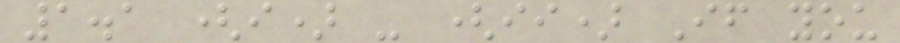1.1 (i) - (ii) If you
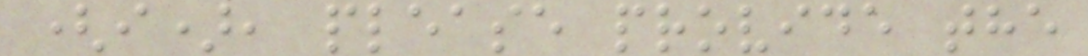(i), please provide the
